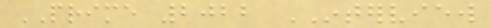PRIME 2022 INTERVIEW
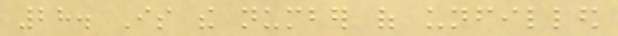28. Is the number of unfilled
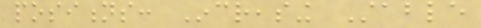positions: Increasing Stable
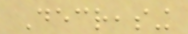Decreasing
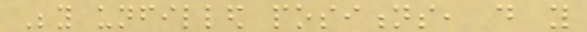Beyond unfilled positions, do you
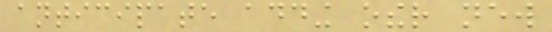anticipate adding other new
